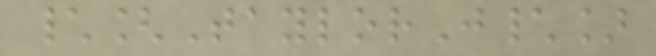\[TaylorJ\]
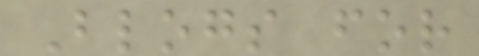Blogs for
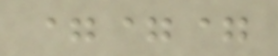===
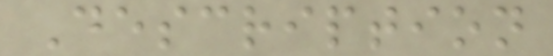Description
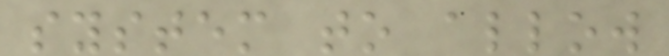system to allow
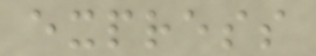express
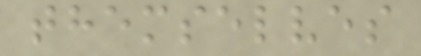themselves
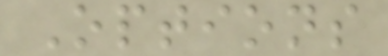Options
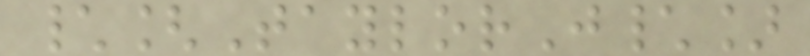\[TaylorJ\]
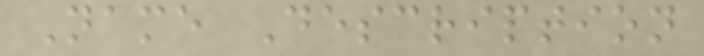Name Description
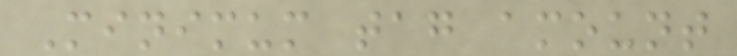Minimum tag amount
